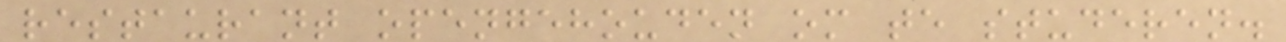restaurant opengehouden om te studeren.
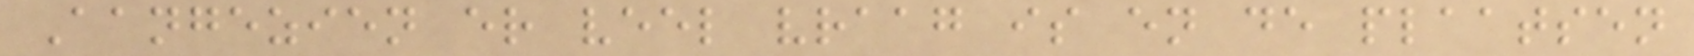Aangezien er veel vraag is en de plaatsen
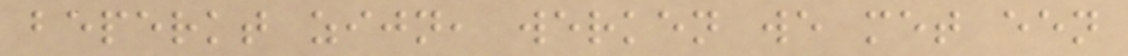beperkt zijn, werken we met een
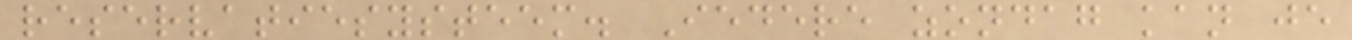reservatiesysteem. Iedere zondag kan je
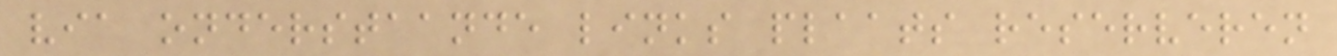via onderstaande links plaats reserveren
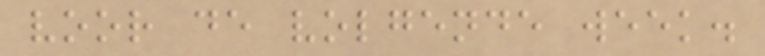voor de volgende week.
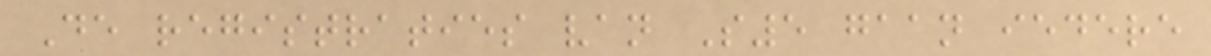De registraties van S5 gaan iedere
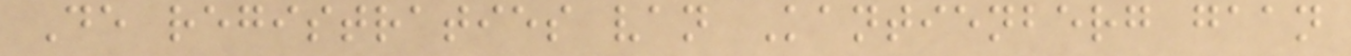De registraties van Kantienberg gaan
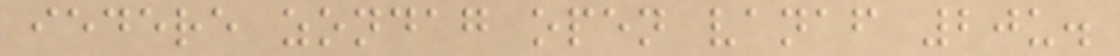iedere zondag open vanaf 20u.
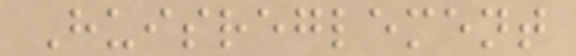Huisreglement
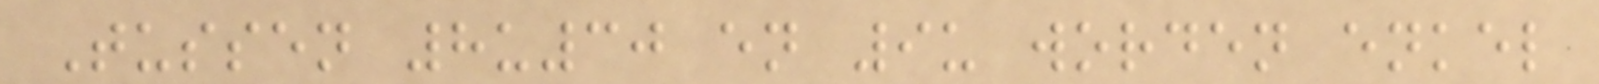Tussen 8u30 en 9u worden enkel
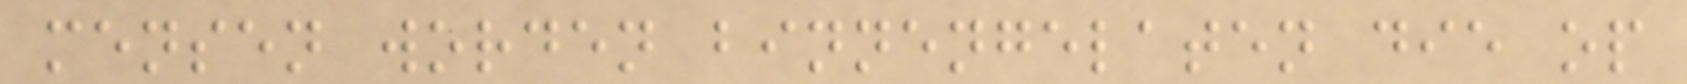mensen worden binnengelaten die op
